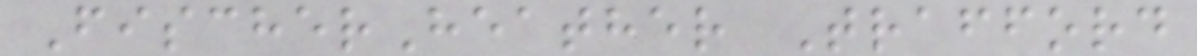FischerHeather Trafford
